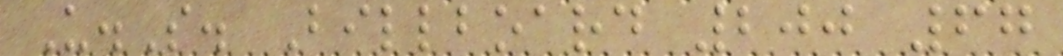U.S. Billboard 200 67
